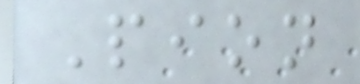Pion
